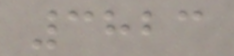3823
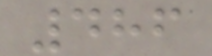486
